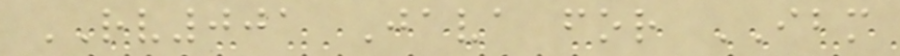RV001 Java for IBM
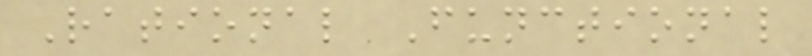Rational Functional
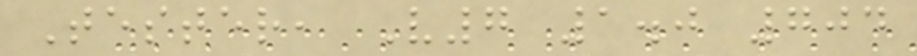Tester, V7 1.0 704
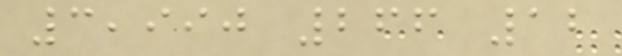3,990 266 12
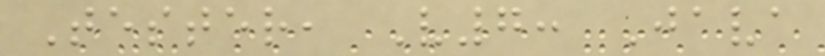Tester, V7: Java
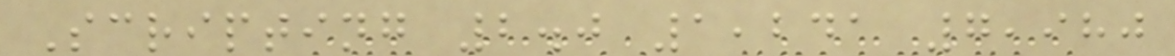Scripting 2.0 1,241 7,980
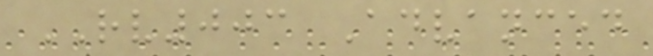RV003 Advanced
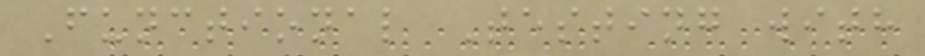Functional Testing with
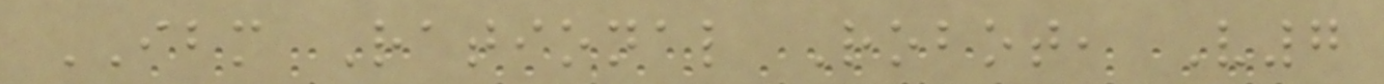IBM Rational Robot, V7
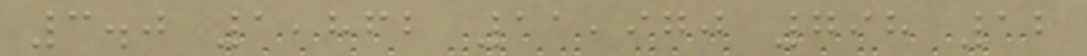3.0 1,862 11,970 798 12
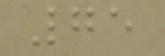75
